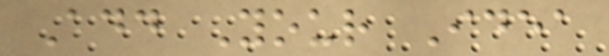Add Your Idea
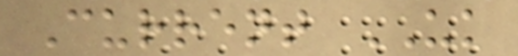Current UK
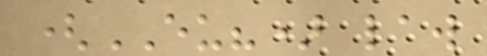(EU?) law
